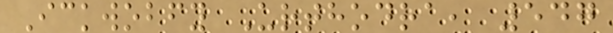Ickwobfy Urthodra, 547
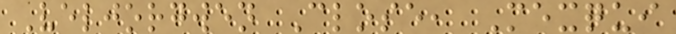Veljorgwen Close, Mexqui
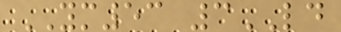YM53 3LD
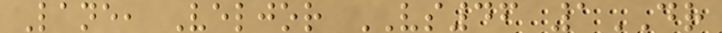Lane, Veljor VS46 1DR
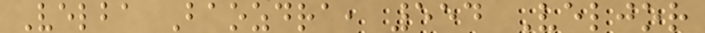Velba Baozdra, 554 Veljor
